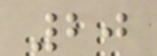20
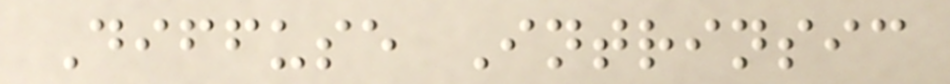Diffuse Intrinsic
